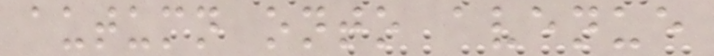autumn onto avenue
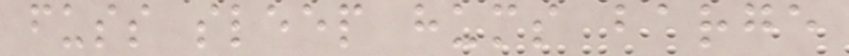fuss sleep hums barge
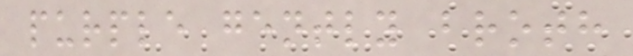purple gently broth
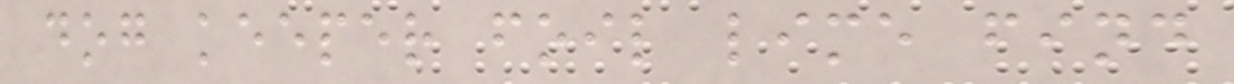dog keeper foil lime find
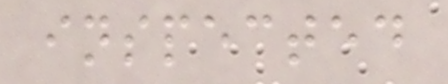inspected
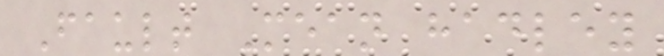Fault Mean hadley
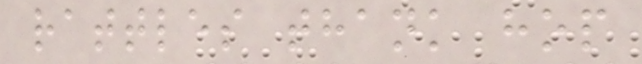rattles thank hop
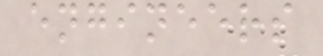engineers
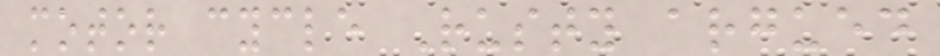motor cycle Rusty argued
